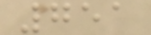751
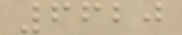6620
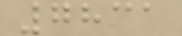7831
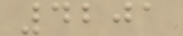4201
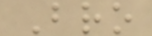Bro
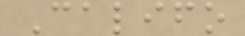Califo
